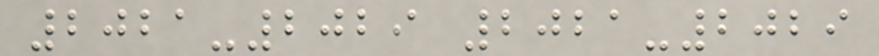2021-2029 2021-2029
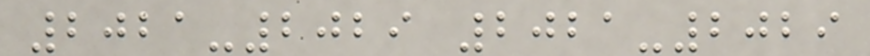2021-2029 2021-2029
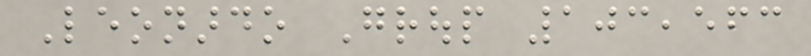Leonardo Group 103,563
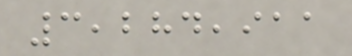3,284,911
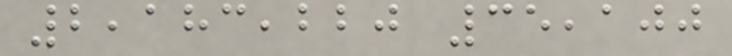2,183,220 35,100
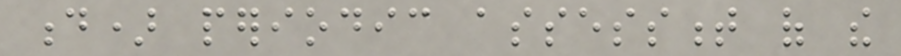d) periodic assessment of the
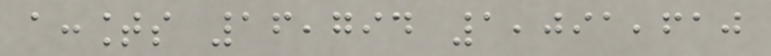accounts 16,794 1,091,610
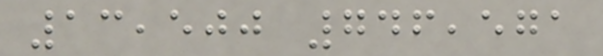13,500 746,571
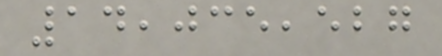14,035,527
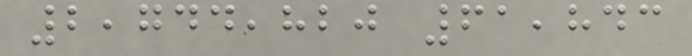2,744,820 61,843
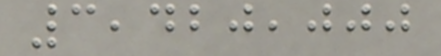3,420,000
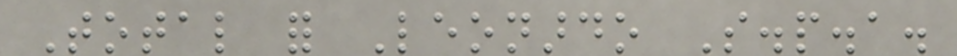Total for Leonardo S.p.a.
